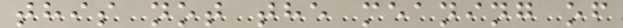this not the meaning of
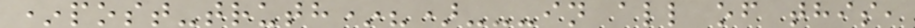*post-truth*?)---in all of this,
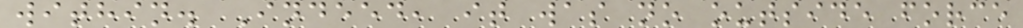within. Indeed, it was no outside force
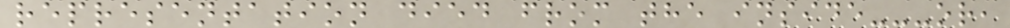representation died from the inside---or,
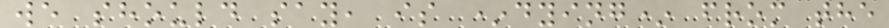we should say, is *dying* from the
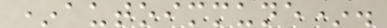*autoimmune*.
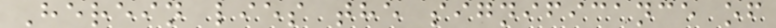Herein lies the significance of
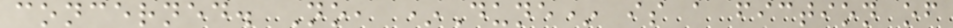concerned. No, *Dune* is a fiction of
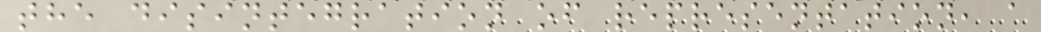the disintegration of representation, a
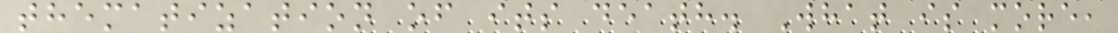thematization of its death. What is more,
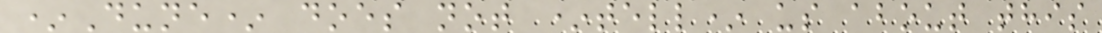*Dune* does not *tell* us about this
